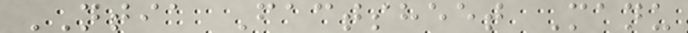NTIA Factsheet Manu
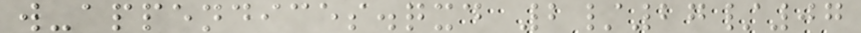w-appendices.qxd 2/27/07
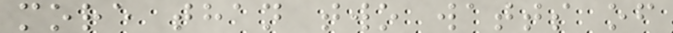more than two watts of
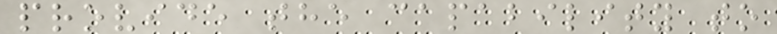provide the capability to
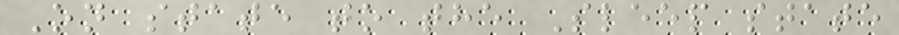On state to the Sleep state
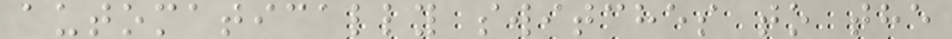automatically switches to the
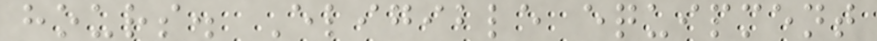hours. Eligible equipment
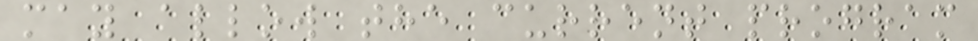may allow the current program
